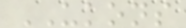UKONS
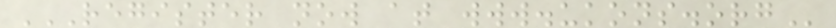REGISTER NOW AT WWW.UKONS.ORG
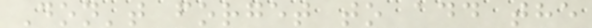Don't forget to add the
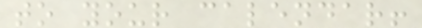to your calendar!
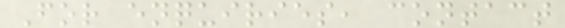For enquiries, contact
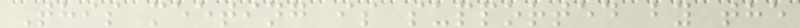This meeting is supported by the
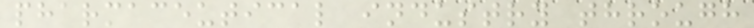pharmaceutical industry through
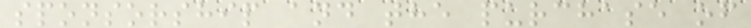sponsorship and the purchase of
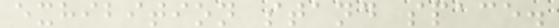exhibition stand space.
